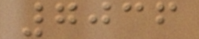7036
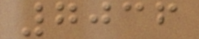7036
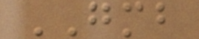GMB
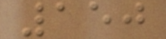150
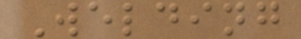Welding
